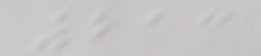213
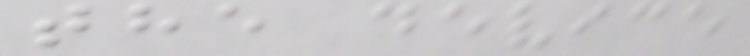the device
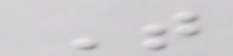T
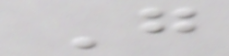G
